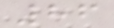86
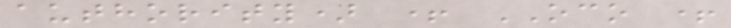authority) + OCO +
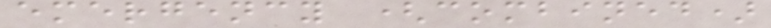emergency (combined)
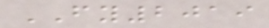FY2019
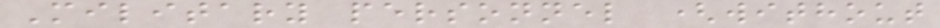Military personnel (without
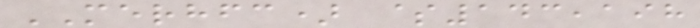MERHFC) $143,198
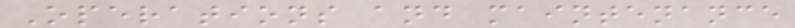Operations and maintenance
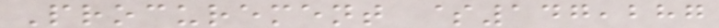Procurement $147,287
